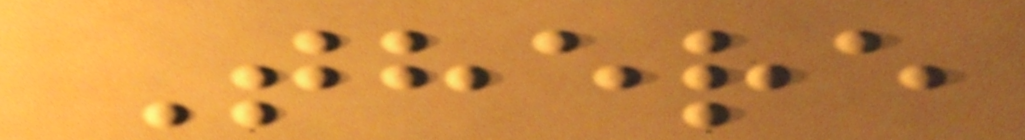There
